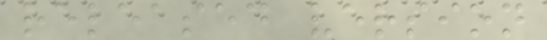released version
